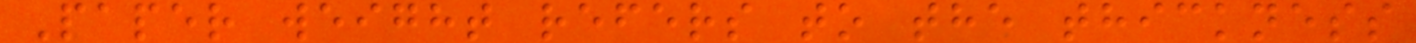Paper weight refers to the thickness
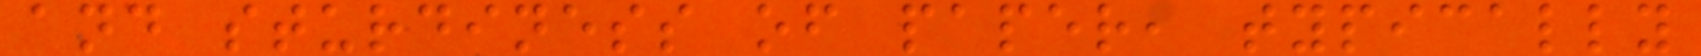and sturdiness of paper, typically
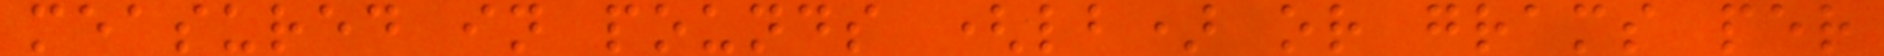measured in pounds (lb) or grams per
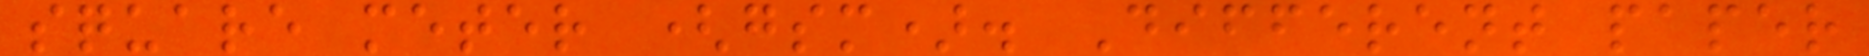square meter (gsm). Different paper
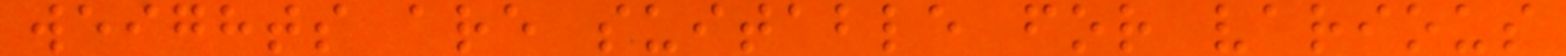weights are suitable for various
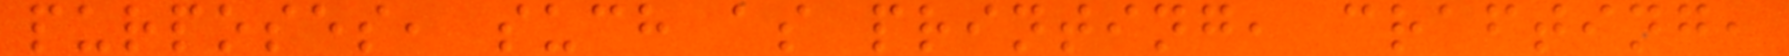purposes, such as printing, crafting,
